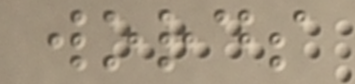words
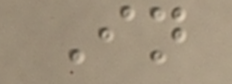In
